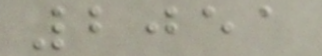2051
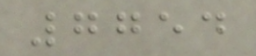7754
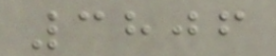3806
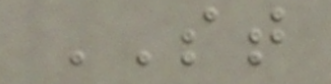ST
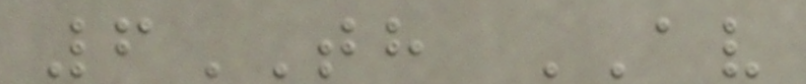6TH AV
